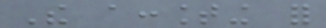The accounting for
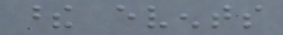these events
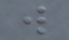will
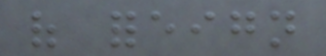of foreign
